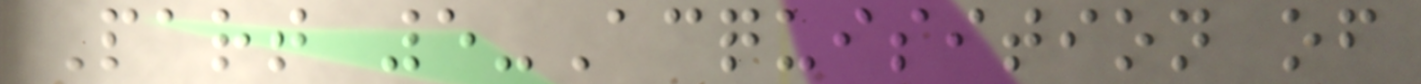Part 5-Acquisition of
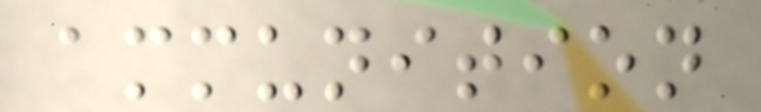ammunition
